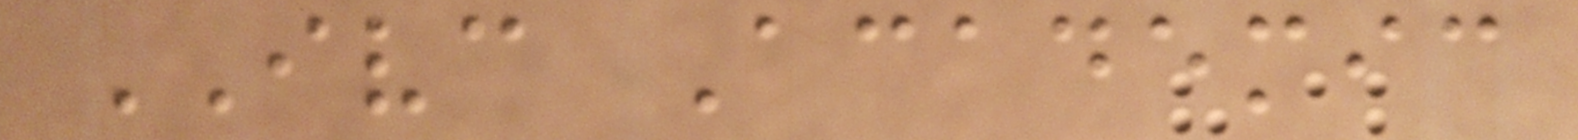IVC Academic
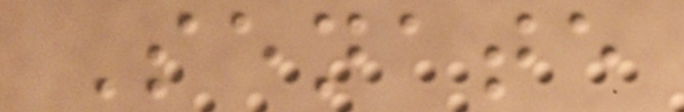Senate
